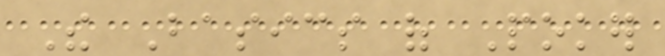The Basics of Poker
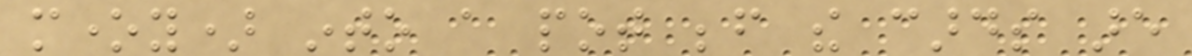money) into a pot before the cards are
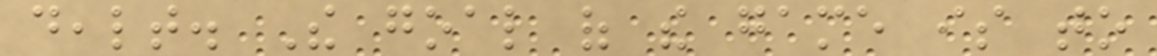dealt. The goal of the game is to
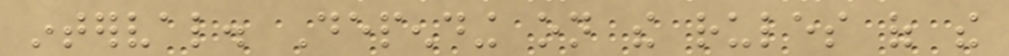interval. Depending on the rules of the
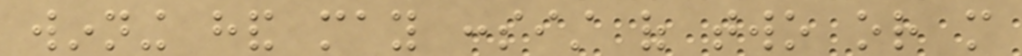winning hand may consist of two or more
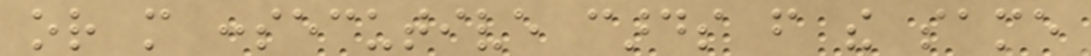or more consecutive cards from the same
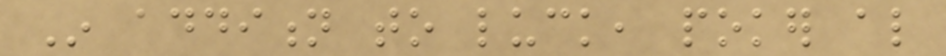In addition to luck, poker also
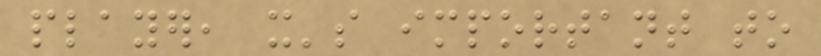player, it's important to
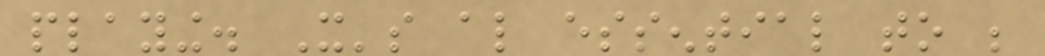playing. It's also essential to be
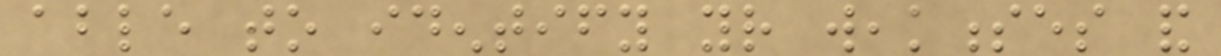able to identify your weaknesses and
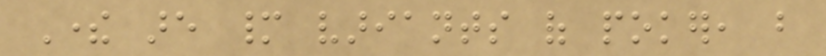There are many variants of poker, but
